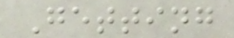Getting
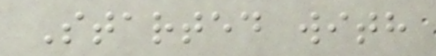Started with
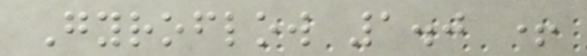Gyroflow 1.0 +
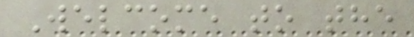Welcome to the
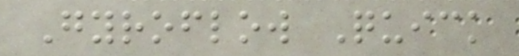Gyroflow Quick
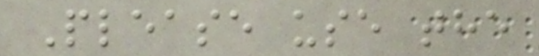Please use the
